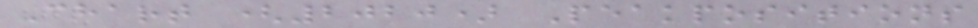Chart (2020) Peakpositions
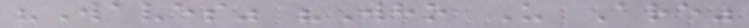"Waves" "Who U Are"
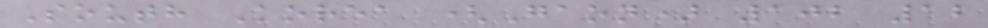South Korea (Gaon) 102 12
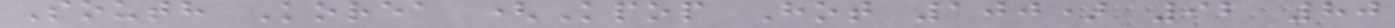South Korea (Kpop Hot 100) 92 80
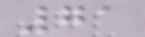71
